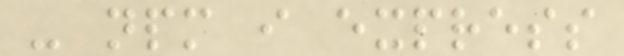- npm i express
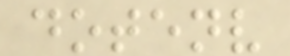dotenv
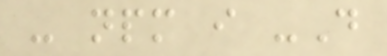- npm i -D
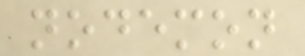nodemon
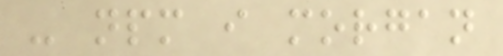- npm i morgan
